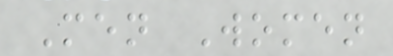Men Women
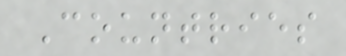Countries
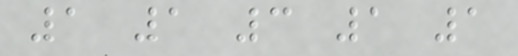1 1 3 1 1
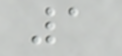1
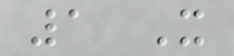1 X
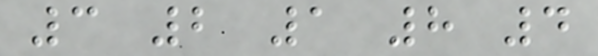3 2 1 8 4
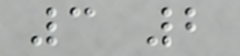3 2
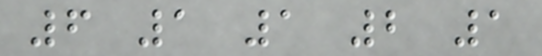6 1 1 2 1
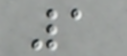1
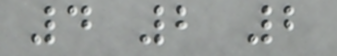4 2 2
